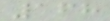168
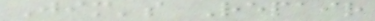Jim's Repair
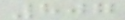807
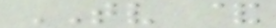TV &
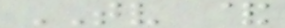TV &
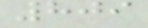809
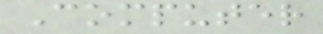Computer
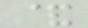&
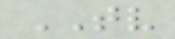TV
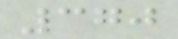370
